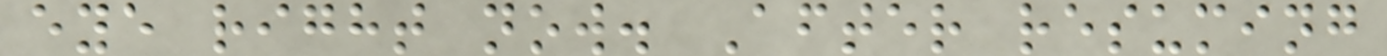eye right now. After resuming
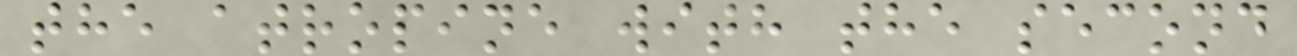the atropine with the second
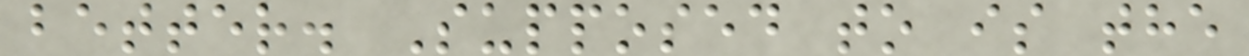better. Supposed to is the
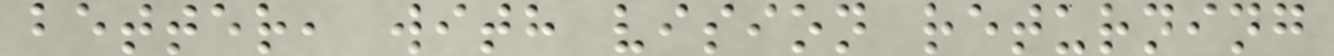better, with vision returning
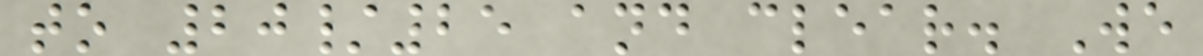to 20/25 and clear. We
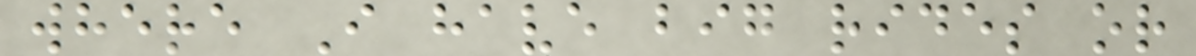where I have big rides or
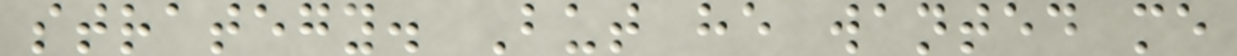strategy. But he wanted me
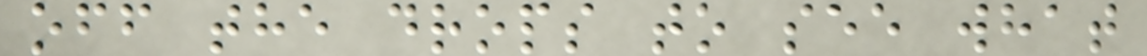off the drops to see what
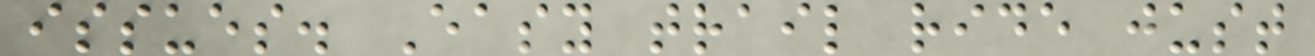issues. Easy trail ride just
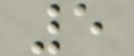5
